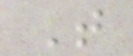T
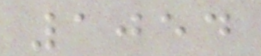1054
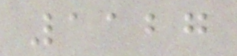1127
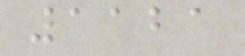1121
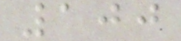100
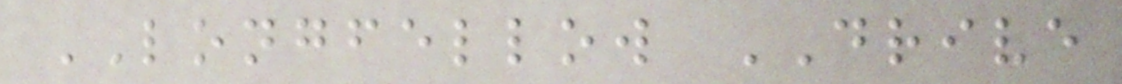LONGFELLOW DRIVE
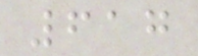617
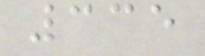335
